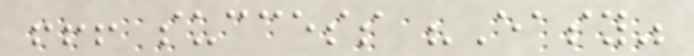!!! success "Easy"
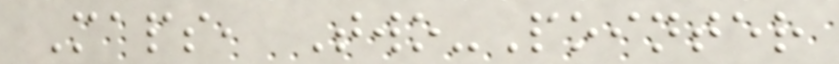Maps, Two-Pointer
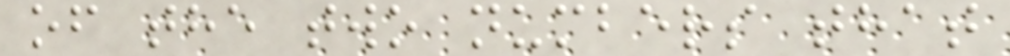of the two numbers that
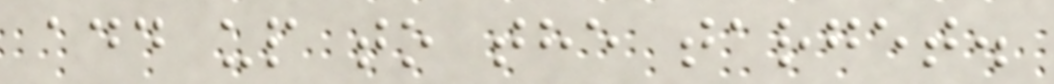add up to the target.
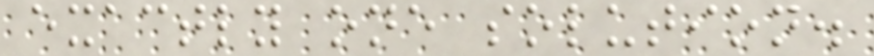exactly one solution.
